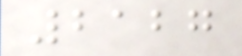2127
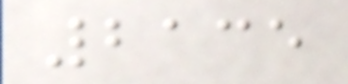2135
